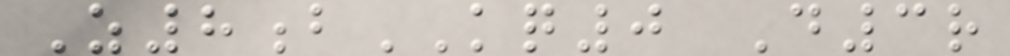Z8bKQ0 D3r
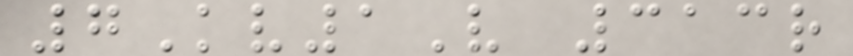7Kv1V 313r
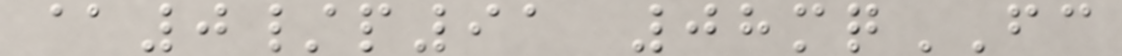@0/p91 08mqFC
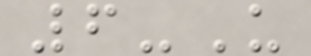6-U
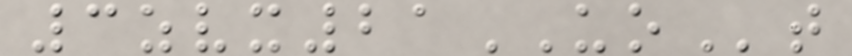3zvx21UOt
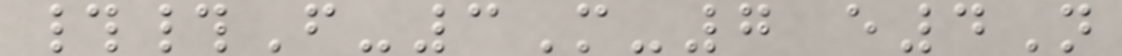##F-3M-7 e4N
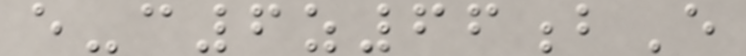e-c6z66bE
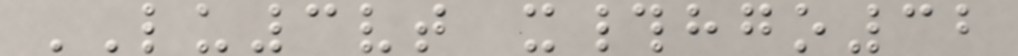LU3vt x#hgo32
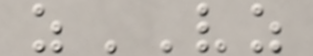zVZ
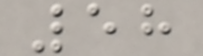58
